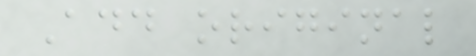Add original
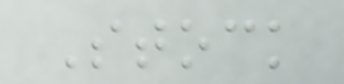Stock
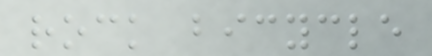rock bicycle
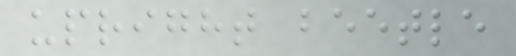upright beetle
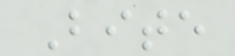Bite
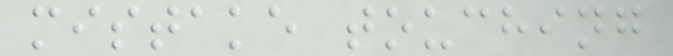mistake touching
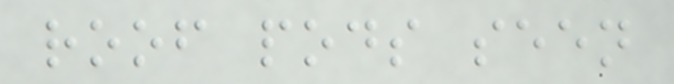roof pods seen
